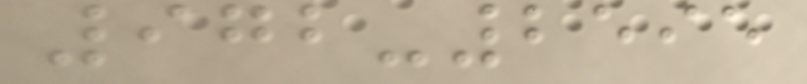972-2595
